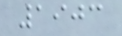1903
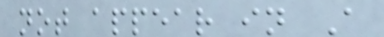not appear in A
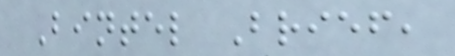Bintel Brief,
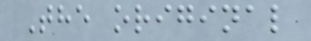The original
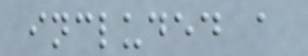included a
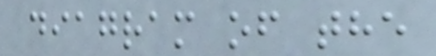diagram of the
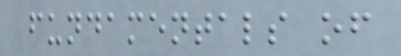fundamentals of
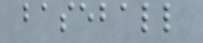baseball
